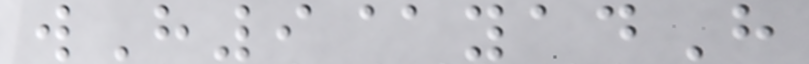wH9@yadH
